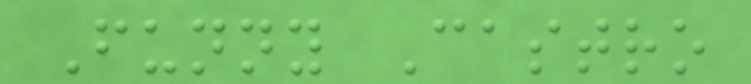Funny Castro
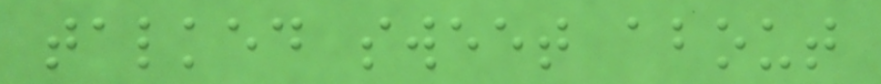talked sweet about
